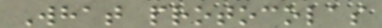What protocolas
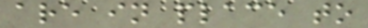are in place to
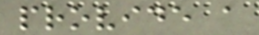provide a
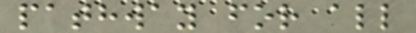pathway for all
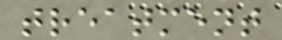treatment
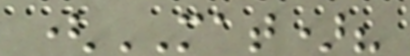(MAT)?
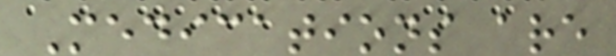Medications are
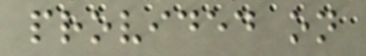provided on
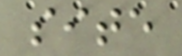site
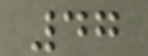47
